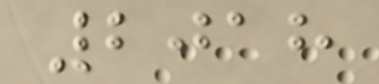2018
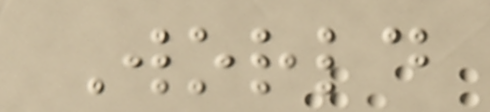World
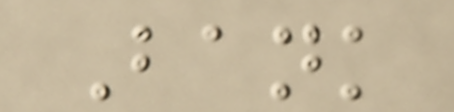Bank
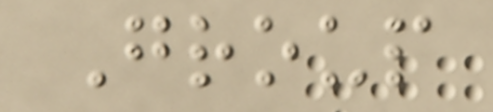Group
